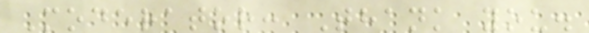Moderator: Thank you.
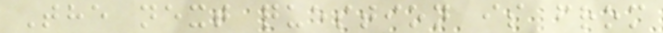The next question is from
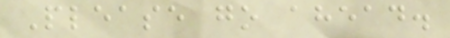Please go ahead.
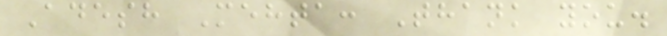Adesh Mehta: Thank you.
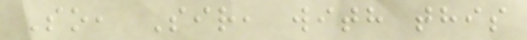So, Sir, with this
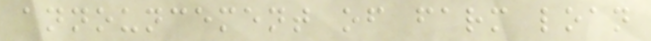announcement of farm loan
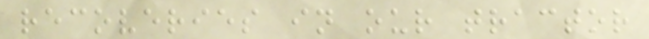recoveries in our tractor
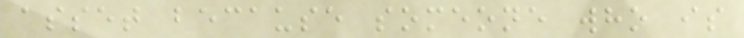asset because someone who is
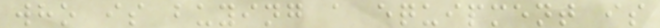who is buying a equipment is
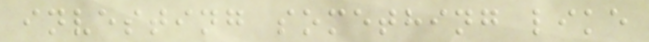investing something like
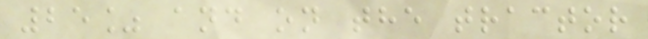25% and on the tractor
